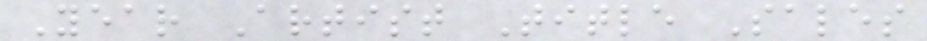Year Artist Title Sales
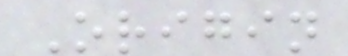Origin
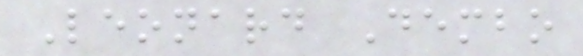Leonard Dembo
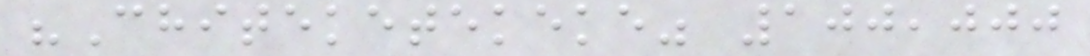"Chiteketekeke" 100,000
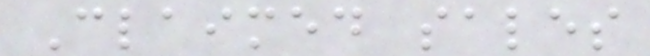Claimed sales
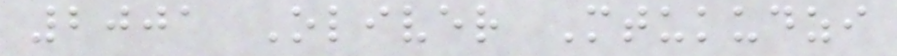2001 Oliver Mtukudzi
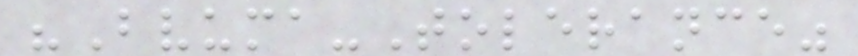"Bvuma-Tolerance"
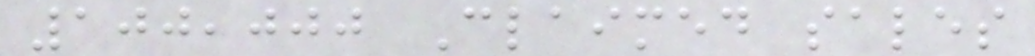100,000 Claimed sales
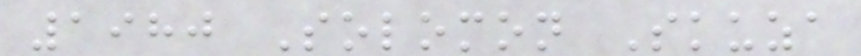1980 Solomon Skuza
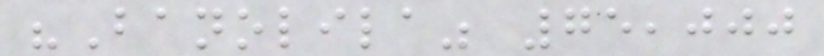"Banolila" 75,000
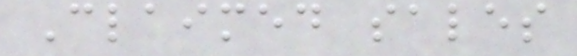Claimed sales
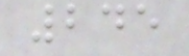245
